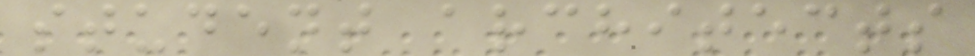student architects
